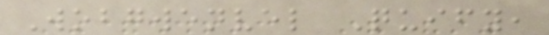Wobgwenvel Quify,
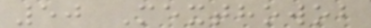50 Mexthowob
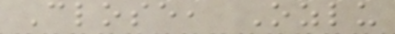Close, Ozlu
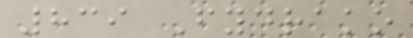839 Fydrako
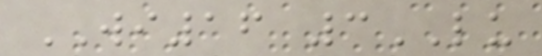WI16 3LU
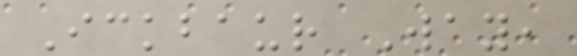Ickbaur Way,
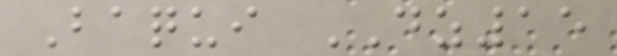Baqui DZ15
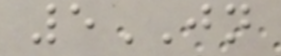5JN
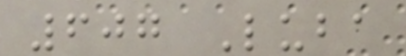607 Luba
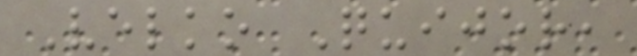Velko Quijor,
